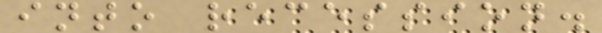into recession.
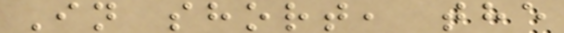In short, the
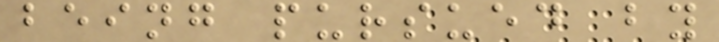being pursued by
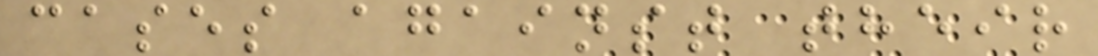cases against their
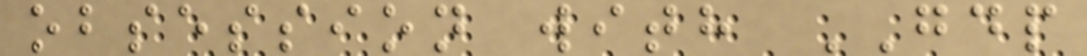obsession with GDP
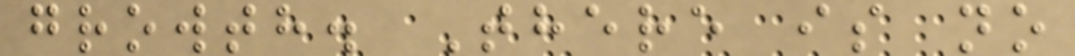growth. There is no
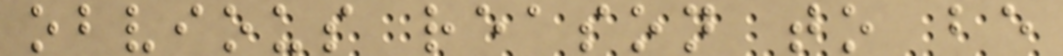obvious reason to be
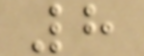8
